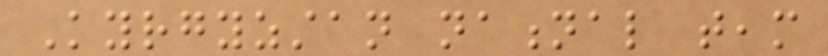Kyrgyzstan national team
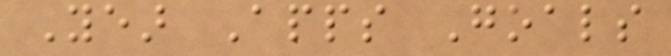Year Apps Goals
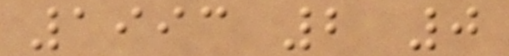1993 2 0
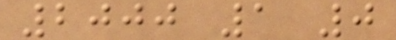2000 1 0
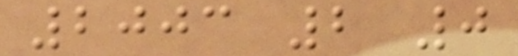2003 2 0
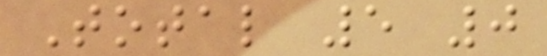Total 5 0
